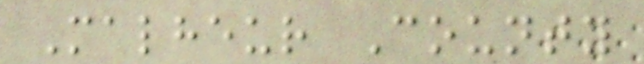Malheur County
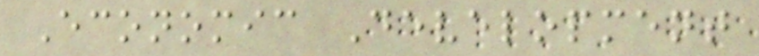Economic Development
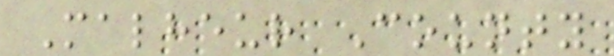Malheur County
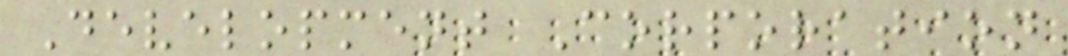Development Corporation
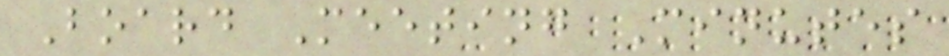Board Meeting Minutes
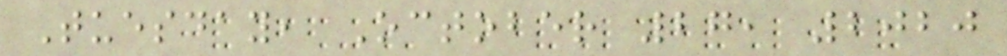Tuesday, October 27, 2020
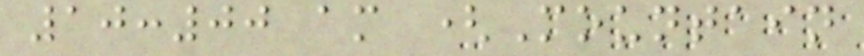10:00 am (Mountain
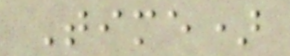Time)
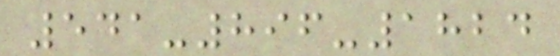541-896-1824
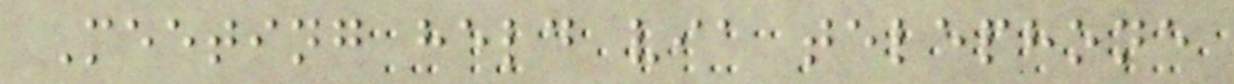Meeting held via telephone
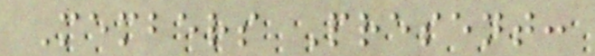Members Present:
